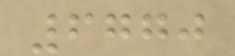6770
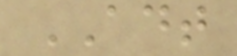ADT
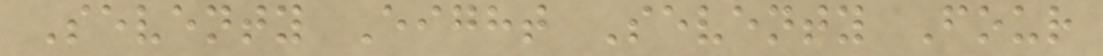Seventy Eight Seventy Four
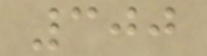300
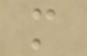m
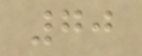70
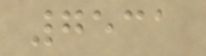7531
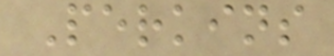Perkins
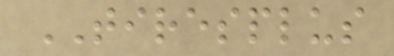TIRESPLUS
